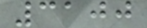3100
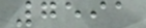7591
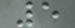5
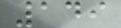149
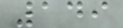149
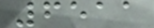6511
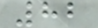82
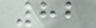82
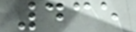435
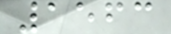1563
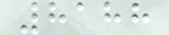8188
